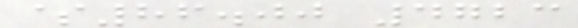$86.00 4723
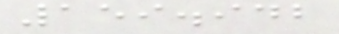159.942
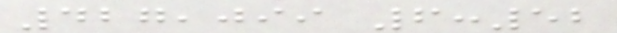427,099 6:52
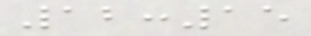12:15
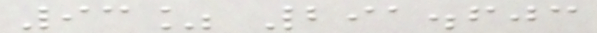93% 291.603
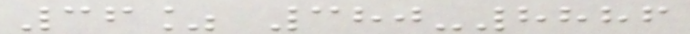36% 380-8886
